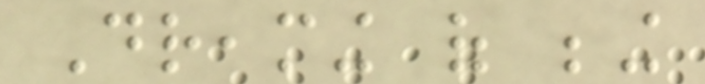Dreaming of being
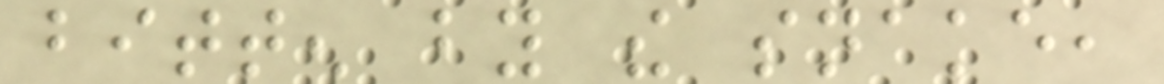bitten by the snake,
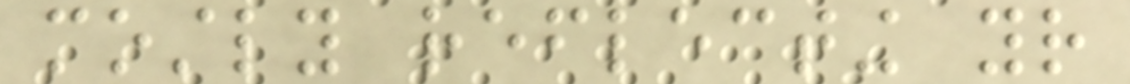mostly reflecting your
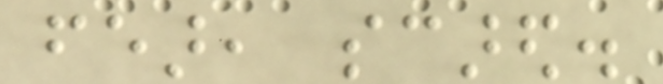fear, scared.
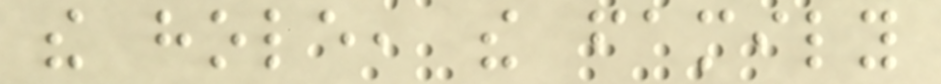the hole, the family
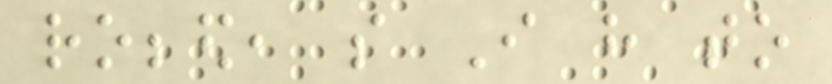robbed, so I have to
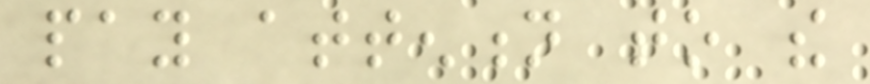pay attention to the
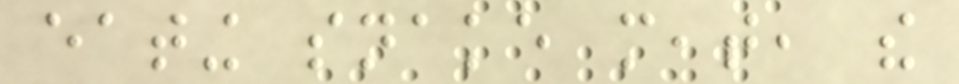eating snake meat, the
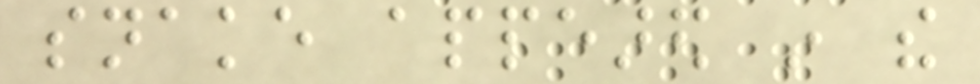snake appeared in the
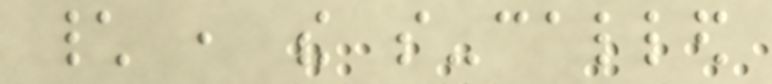\ , the so-called
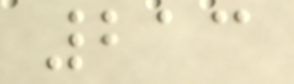213
